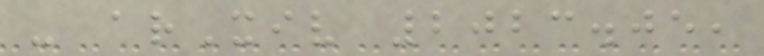- arXiv 2023.05,
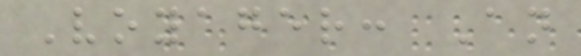Voyager: An
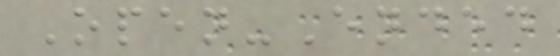Open-Ended
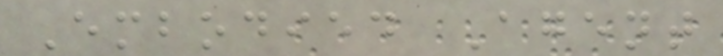Embodied Agent
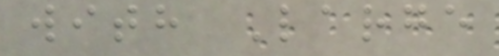with Large
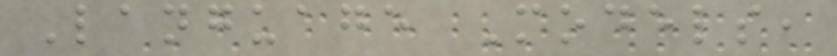Language Models,
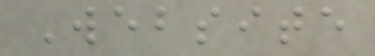Website
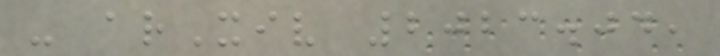- arXiv 2023.04,
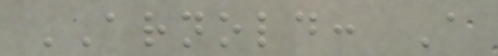ARNOLD: A
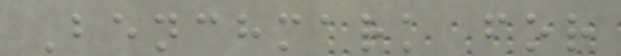Benchmark for
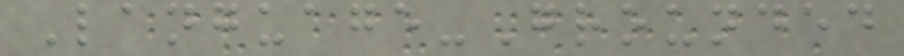Language-Grounded
